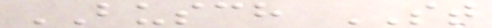BUSCH ST
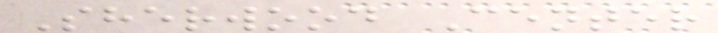Sherwood Center
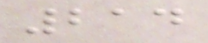214
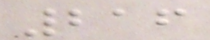216
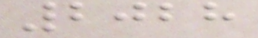2028
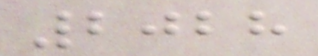2028
